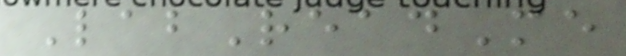LabReadMe
